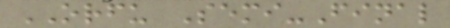ORFU Semi-Final
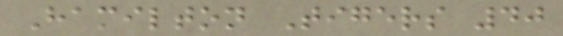Hamilton Tigers 40
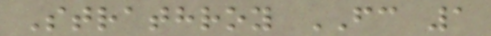Strathroy FC 1
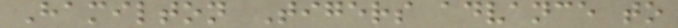Hamilton Tigers advance to
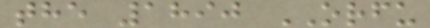the 1890 ORFU
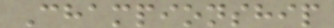Championship
